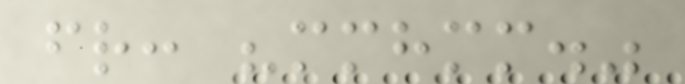friend: "mmhmm."
